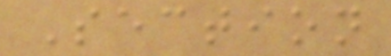Section
